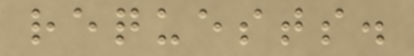requests.
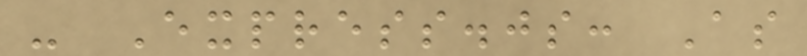- Express.js: As
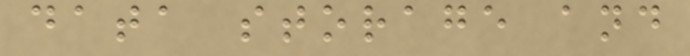data storage and
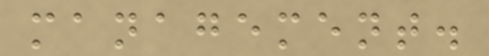management.
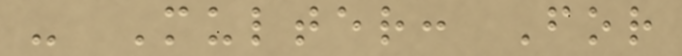- Multer: For
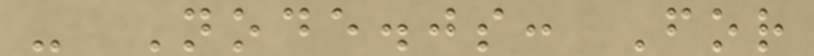- Node.js: For
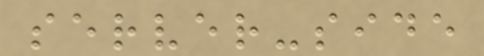server-side
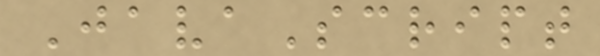JavaScript
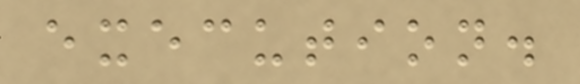execution.
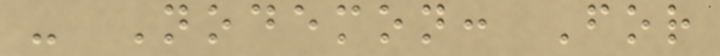- Nodemon: For
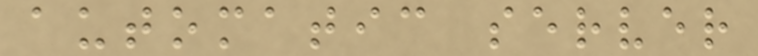automatic server
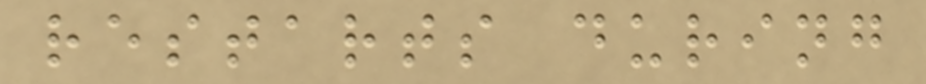restarts during
